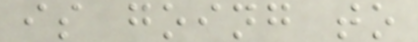is going to
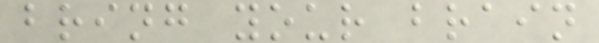bring your brain
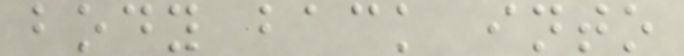body back into
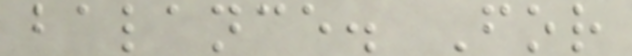balance. For
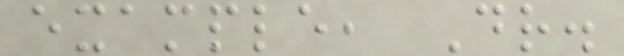example, Dr.
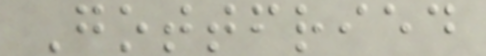Gottfried
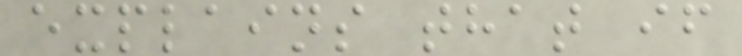explains that if
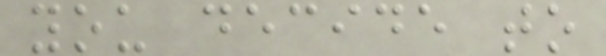you decide to
